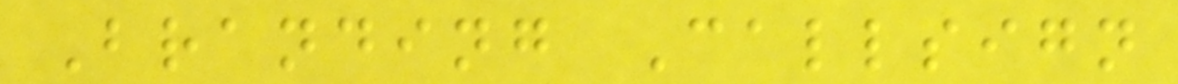Branding Callsign
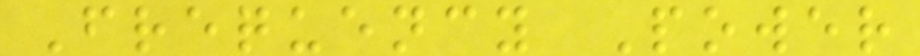Frequency Power
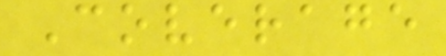Coverage
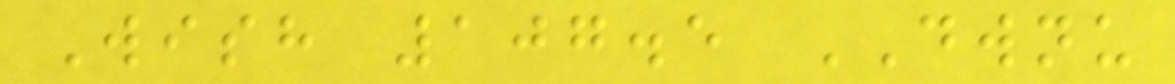Wish 107.5 DWNU
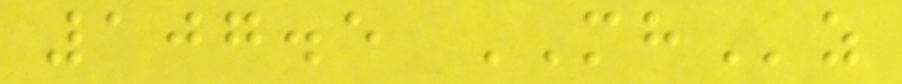107.5 MHz
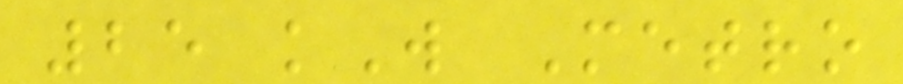25 kW Metro
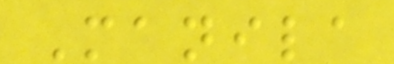Manila
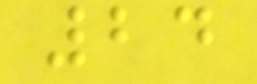24
